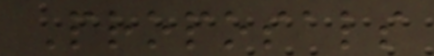Proposals
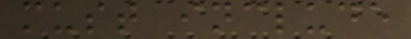must include
